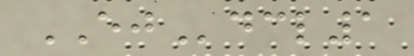EJdcl1
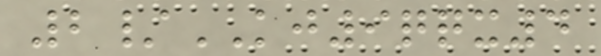2/KJ9qqx4
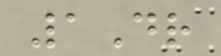1Dr
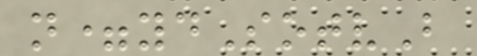n=ydSotvB
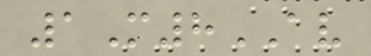1M8AV
